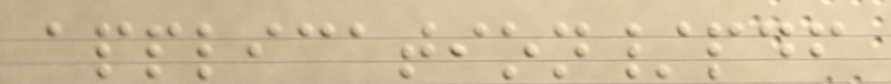application/pdf
